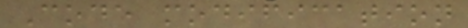Code modification
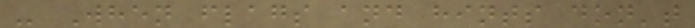- When flags and hints don't
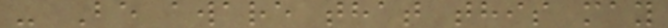- Be aware that this may
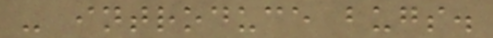- introduce bugs.
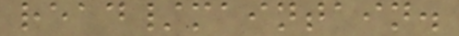read/maintain.
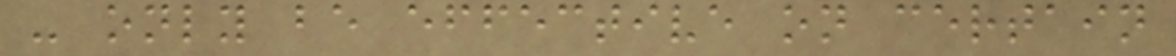- only be effective on certain
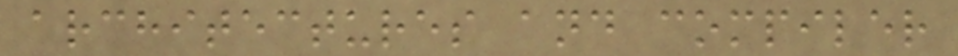architectures and compiler
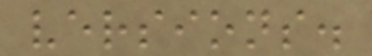versions.
